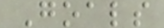Goals
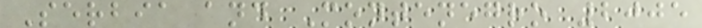Serbia and Montenegro 2005
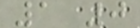1 0
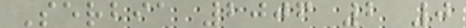Serbia 2006 2 0
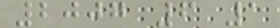2007 6 1
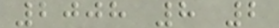2008 8 2
